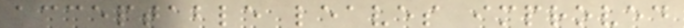acceptable leaves improved
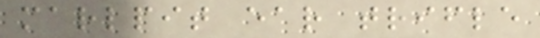marlpit ear trifle
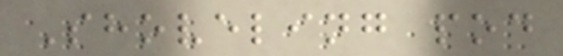Shoveling pod
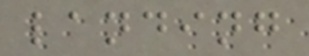landing
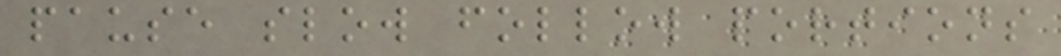pause slow follow portions
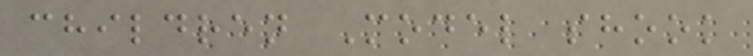children Model shook
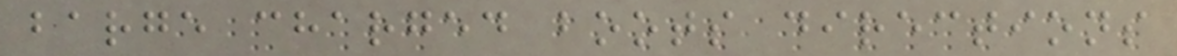barge charged boots directions
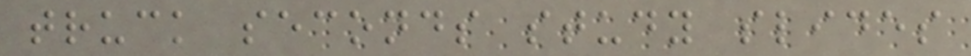truck seconds study slides
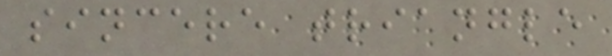sincere triangle
